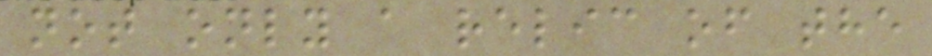not only a relic of the
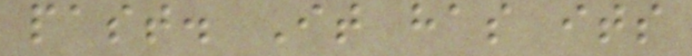past. It has its
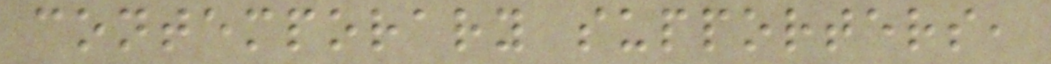contemporary supporters,
